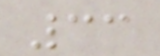33
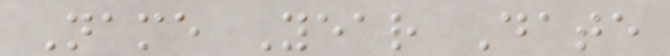Name Year Date
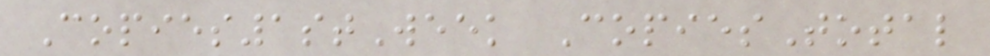Copies1stWeek CopiesTotal
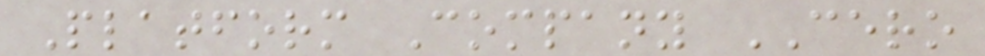Platform Company CERO
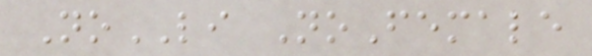NoLI NoFemale
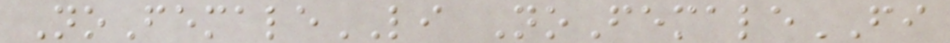NoFemaleLI NoFemaleFI
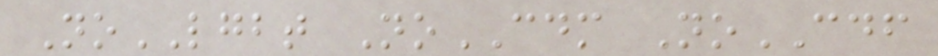NoLGBT NoCDM NoCDF
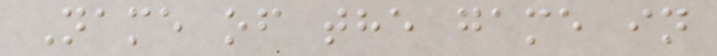Name of the game in
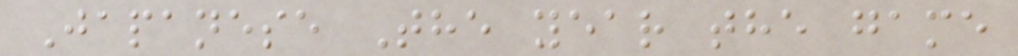Japanese The year the game
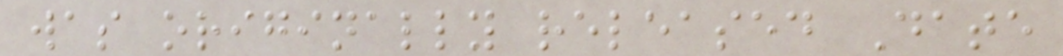was originally released Date
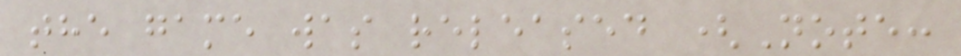the game was released (Note:
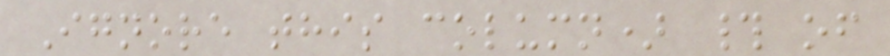Ignore this column) # of
